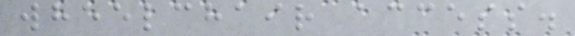wheelchair access.
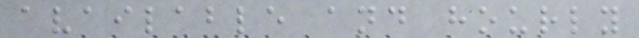available and hourly
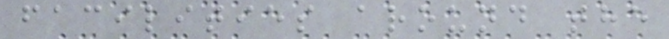facilities around the
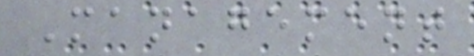Management
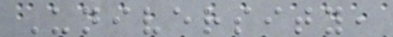University,
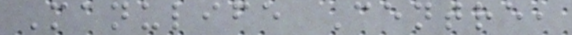Manulife Centre,
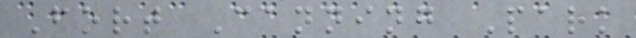Fort Canning Park
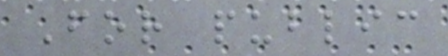For public
